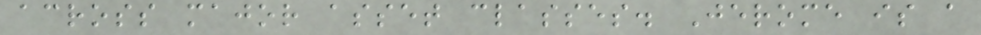across major asset classes. Jerome is a
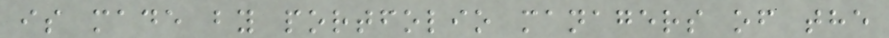is made by portfolio managers of the
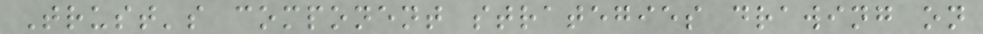Trust's component strategies drawing on
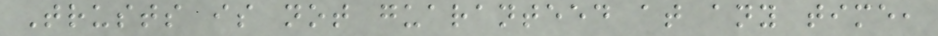Trusts is not guaranteed at any time,
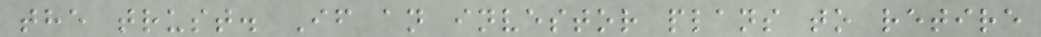the trust. If an investor plans to retire
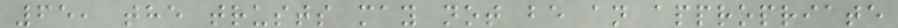65, the trusts may not be an appropriate
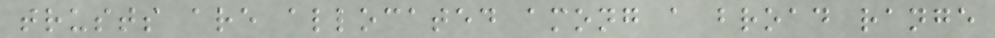trusts are allocated among a broad range
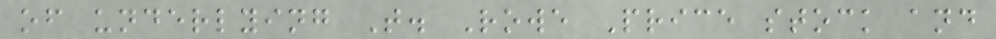of underlying T. Rowe Price stock and
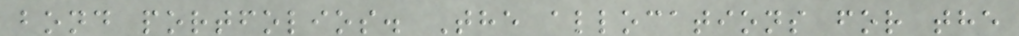bond portfolios. The allocations for the
